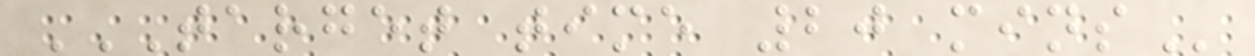TARGET TIME 20 MINS
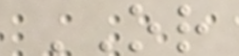OR
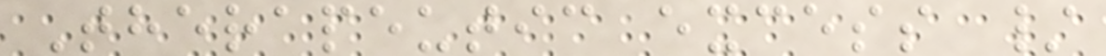Therapeutic excess /
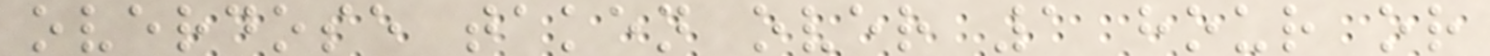overdose taken over 1 hour or
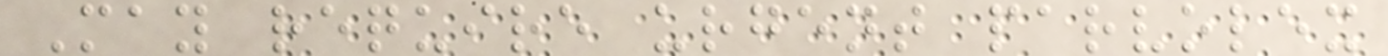May require urgent parvolex
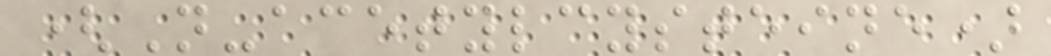(N-acetylcysteine)
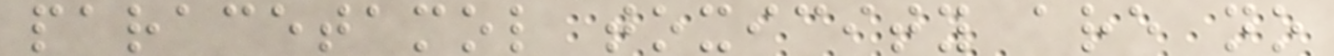paracetamol toxicity are no
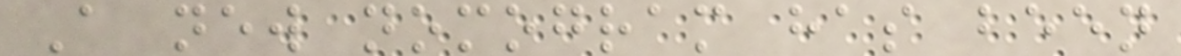A new nomogram has been
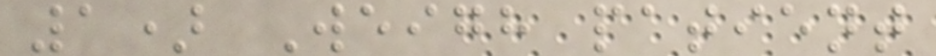1) Weigh patient
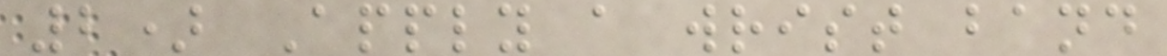2) Apply a wrist band
